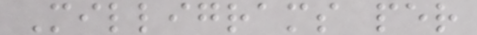Milligrams per
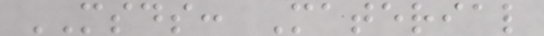MSDS: Material
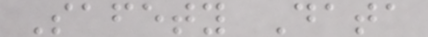Safety Data
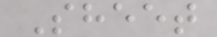Sheet
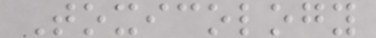Toxicology
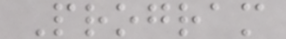Program
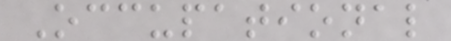Occupational
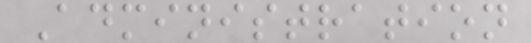Administration
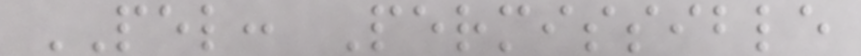PEL: Permissible
